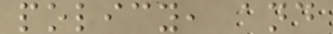policy, and
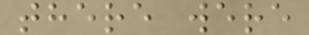there were
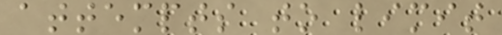attempts to limit
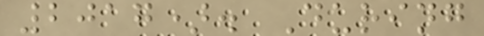2017). During
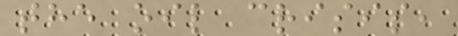the oil crisis,
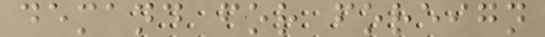demand for foreign
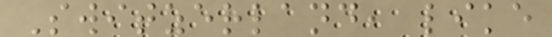Switzerland, like
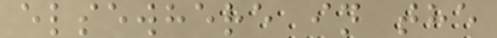elsewhere in the
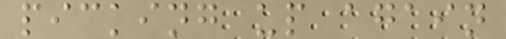picking up again
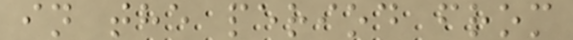in the period from
